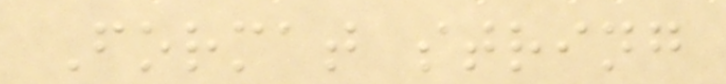Format string
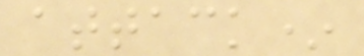attack*
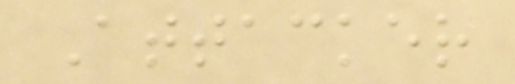Attacker
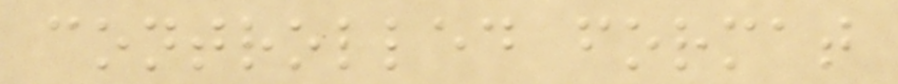controlled format
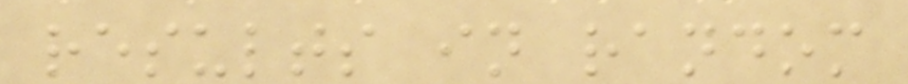results in random
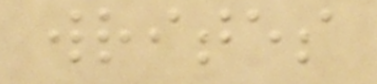writes
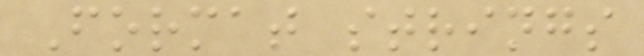Format strings
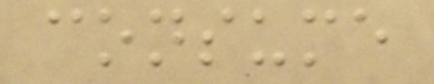consume
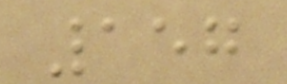157
